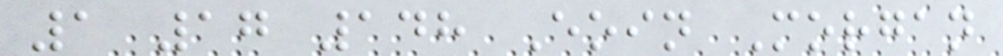1 17 148 Eoin Morgan
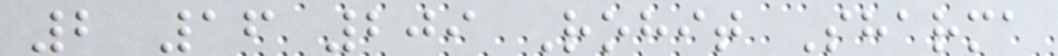2 16 209 Rohit Sharma
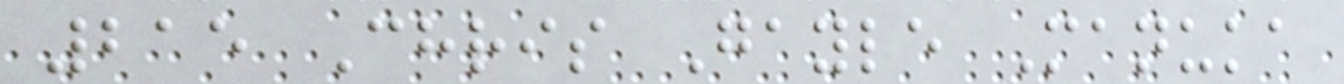215 Chris Gayle Manuka
